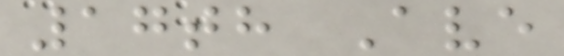17th Ave
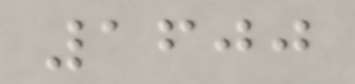1600
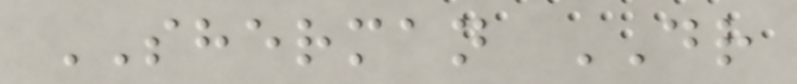SHERMAN DR
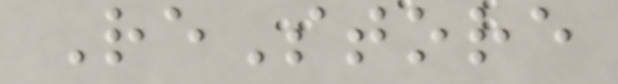ReStore
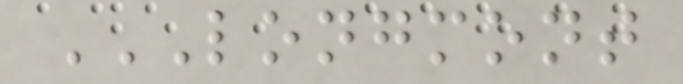LONGMONT
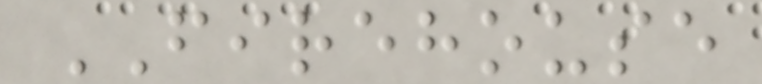FIREHOUSE
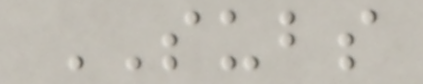SUBS
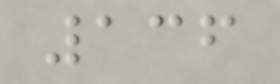136
